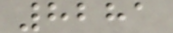8281
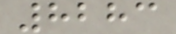8283
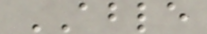ABLE
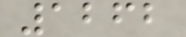1262
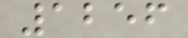1256
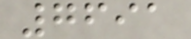7691
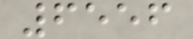6556
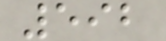592
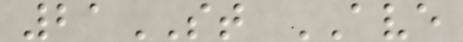21ST AVE
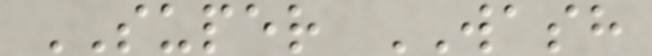SUPER WASH
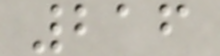216
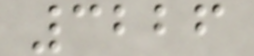3226
